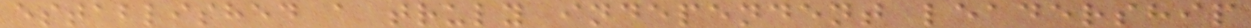established a truly independent leadership
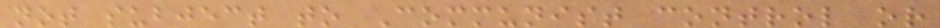not subject to Communist control or
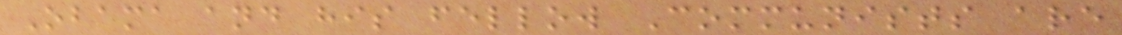Obama and his fellow Communists are
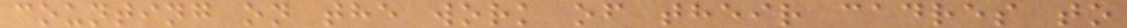counting on the work of their cadres to
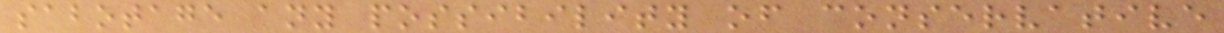sabotage any possibility of conservative
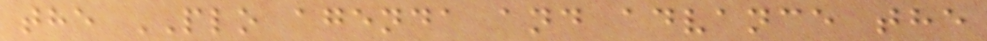the PLO agenda and advance the
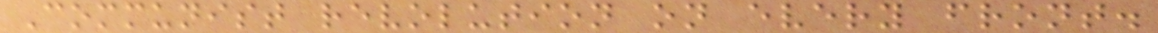Communist revolution on every front.
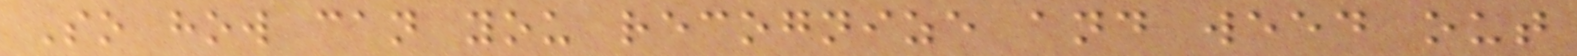So how can you recognize and weed out
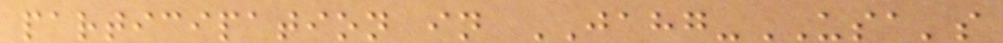participation in JAHG-USA's
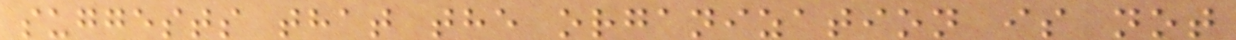suggests that the organization is not
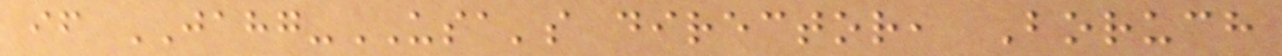if JAHG-USA's director, Boruch
